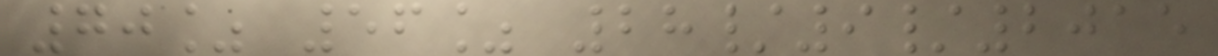70% 56% 28/9/2015
